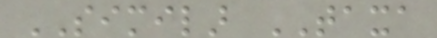SIMILAR TAXA
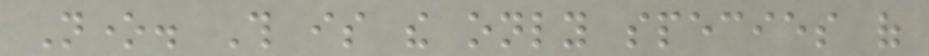None. This is the only species of
